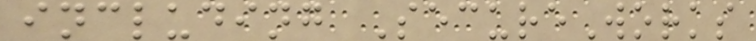including SecureWorks
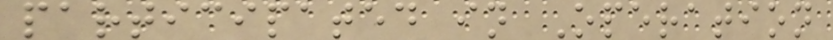participated in Operation
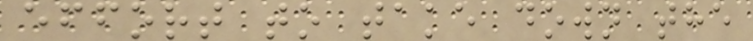effort to take down the
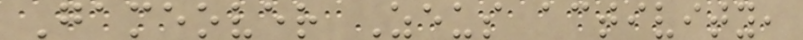Gameover Zeus activity,
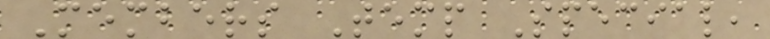Members Temp Special,
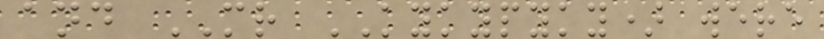and MR KYKYPYKY) were
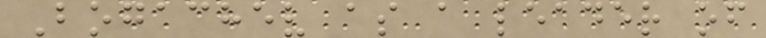Bogachev as a leader of
